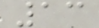13
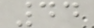44
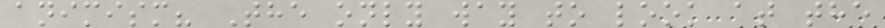animism? The only way to look at the
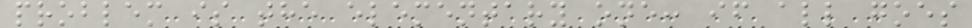problem is the elementary one: if all goes
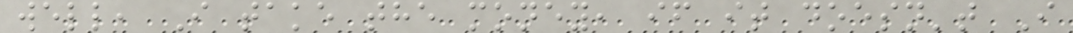well, I take the money, if it doesn't I
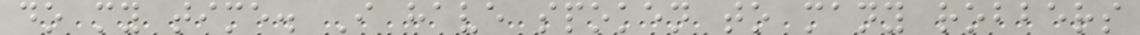do my time. I have spoken to many robbers
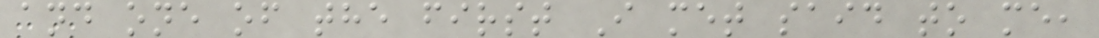and one of the first I met said to me,
